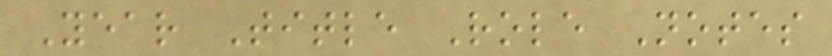Year Title Role Notes
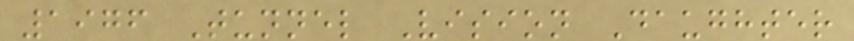1976 Tunnel Vision Daughter
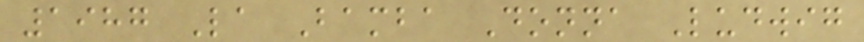1987 La Bamba Donna Ludwig
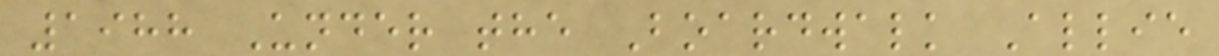1988 Under the Boardwalk Allie
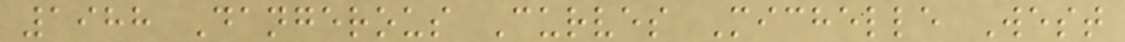1988 Dangerous Curves Michelle West
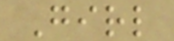Girl
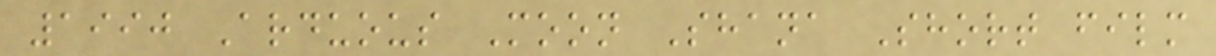1990 Arduous Moon Shana Short film
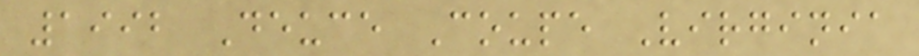1992 Deuce Coupe Virginia
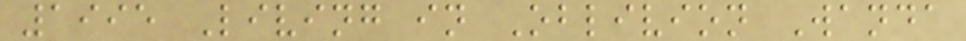1995 Living in Oblivion Wanda
